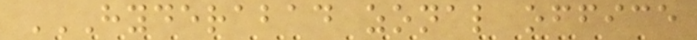HYDERABAD ZONAL OFFICE
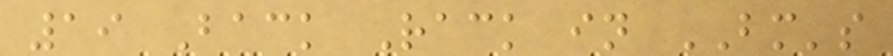19 Back Rack in BM's
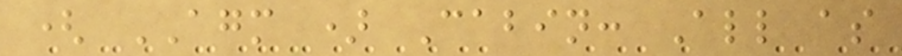( AGM ) Cabin: All as
